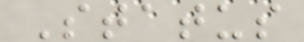Status
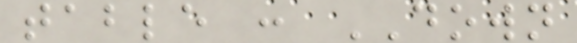table : DOWN
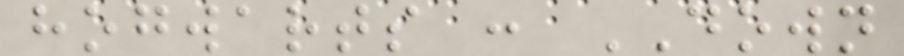hogwarts : DOWN
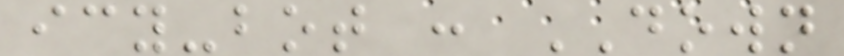icy-bot : DOWN
